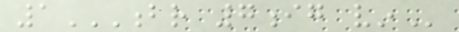1BR 7IG VIN
